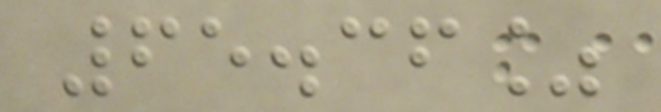65.36%
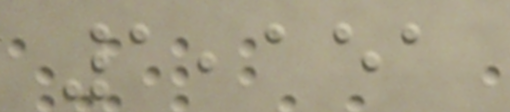1,151
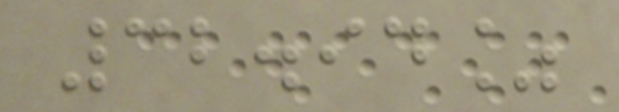32.94%
